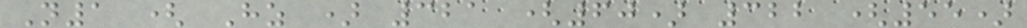N1 ( Hz ) 321 (60) 322 (55)
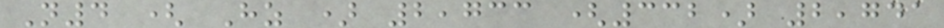N4 ( Hz ) 2,733 (332) 2,741
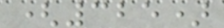(325)
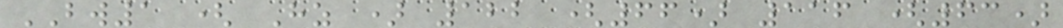BW1 ( Hz ) 122 (66) 116 (63)
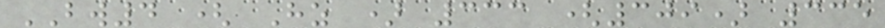BW4 ( Hz ) 333 (309) 335
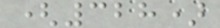(328)
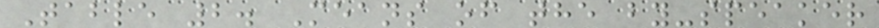Table 2. Means of the by-speaker
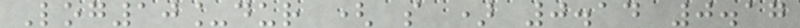Log10_dur ( s ) 0.14 0.17
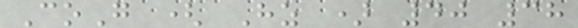CoG ( Hz ) 40 38
